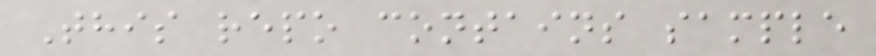This repo contains sample
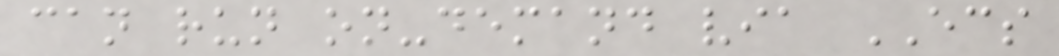can run on-demand via ECS
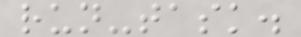run-task.
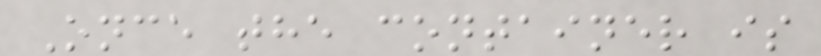Once the container is
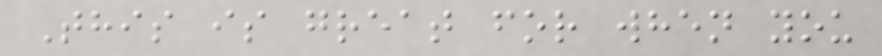This is great for when you
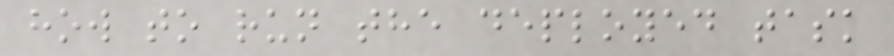how to run the deployed task
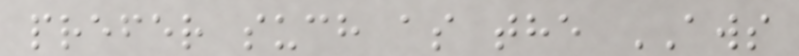prefer such as the AWS
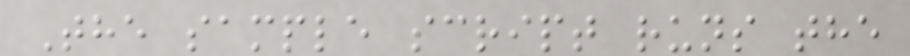The sample script runs the
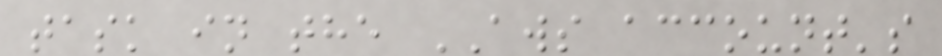task in the AWS account's
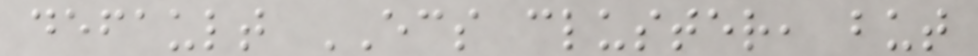default ECS cluster, but
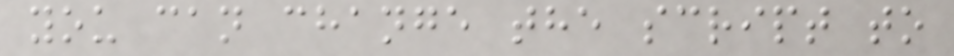you can change the script to
